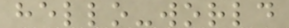hello-world
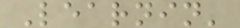Learnin'
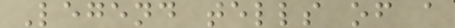Legend tells of a
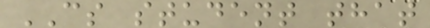CS student that
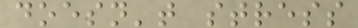doesn't stress
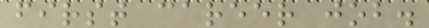first career job.
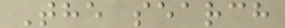The search
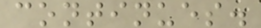continues.
